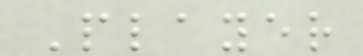Player
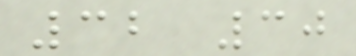32 30
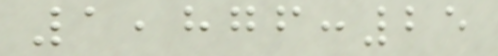1,876:25
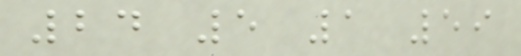24 5 1 59
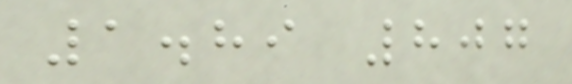1.89 807
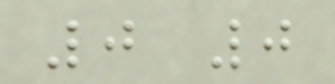0 0
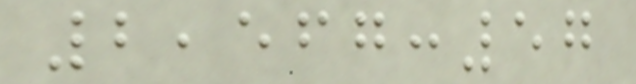2,567:57
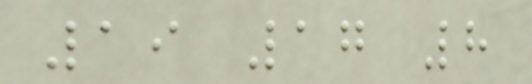19 17 8
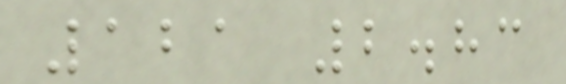121 2.83
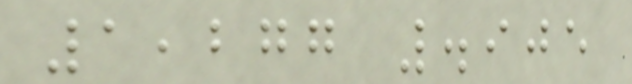1,277 .905
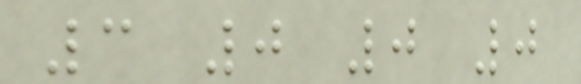3 0 0 0
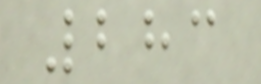283
